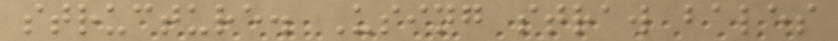structure. Using straw bales
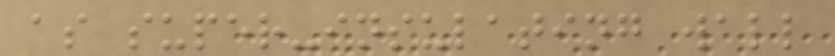as super-insulating wall
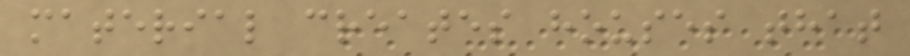material creates houses that
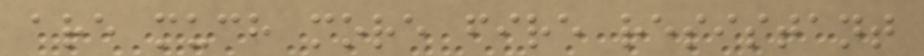are much more fire resistant
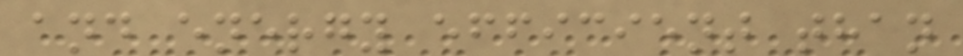and energy efficient than
